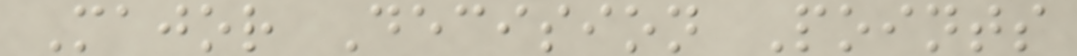Major Decision Points
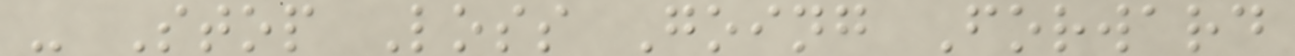- Stop Loss Going Forward
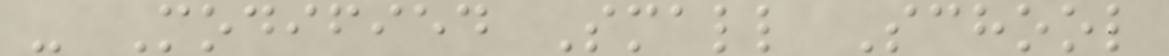- Modified Small School
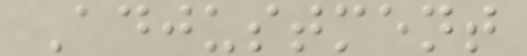Adjustment
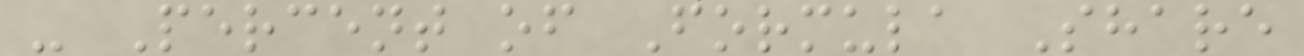- Percent of Formula Share
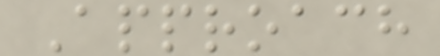Approach
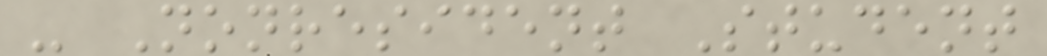- Nonresident Student
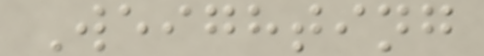Weighting
